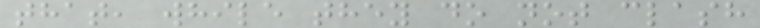that, while they do not clash
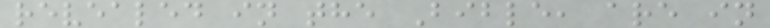revealed in the Bible, are in
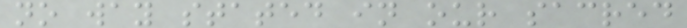no way stated in our sacred
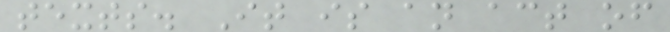texts. It is an act of
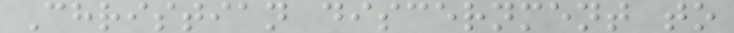Christian discernment to
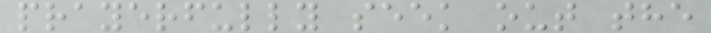prayerfully seek out the
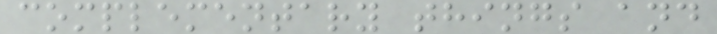complementary things and
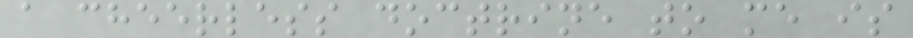a cheerless doctrine to me is
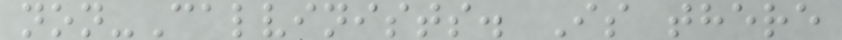non-Calvinists. Is there
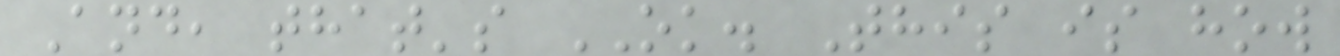And, that's OK. This is how
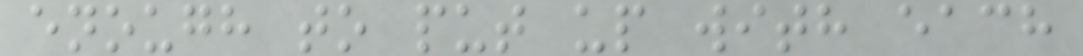enough to put up with each
